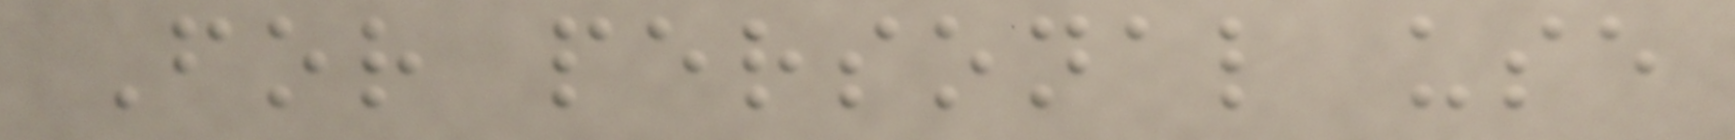For personal use
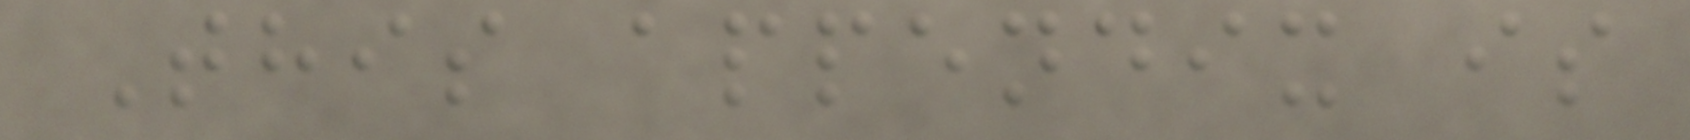This appendix is
